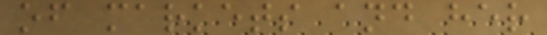of markets and her
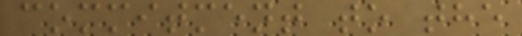commitment to the
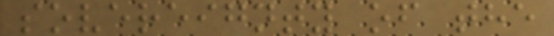sovereignty of the
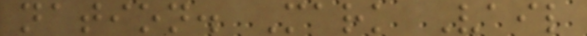nation. Mark Vail
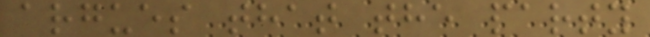argues that the party
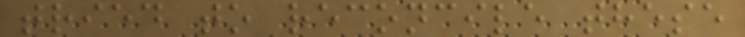tried to reconcile these
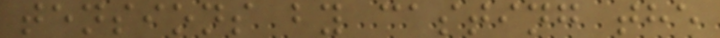tensions by casting the
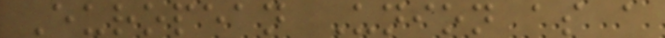European Union as a
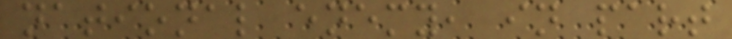national enemy, in part
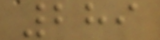289
